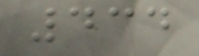434
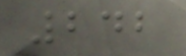242
